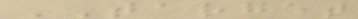TARGET
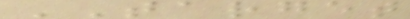TARGET
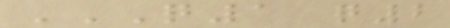Q1 Q2
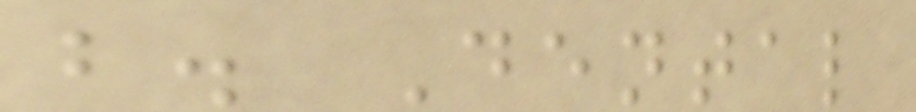b. Dental
